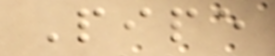Pipe
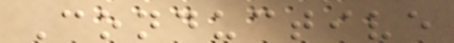Conductive
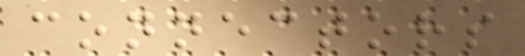connectors
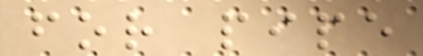for pipe
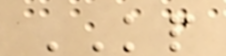KP
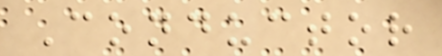Conductor
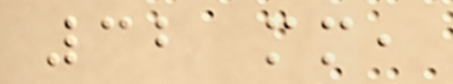32 mm,
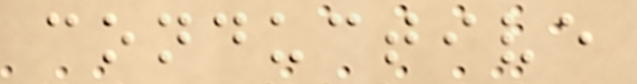conductive
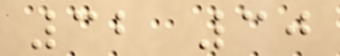32 30
